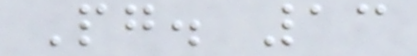Pg. 13
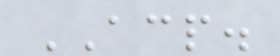ACP.
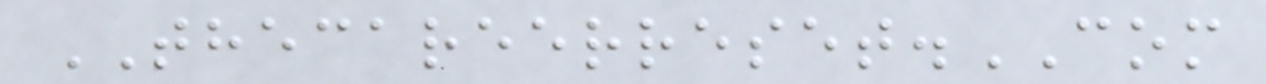THECAREERRESET.COM
